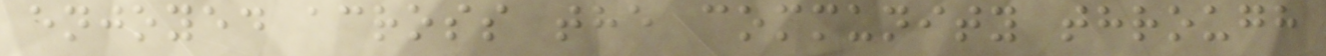enjoyed across the community through
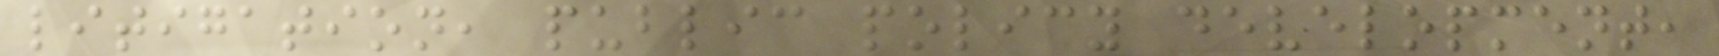litigation, public policy development,
